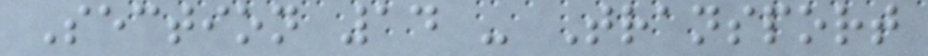Section 14 - Transport
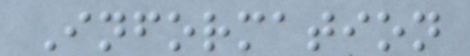Information
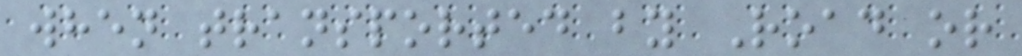when transported by Road or
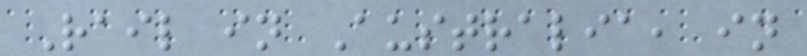Rail in Australia, in
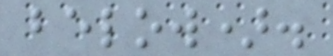below).
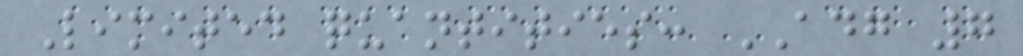Limited quantities: ADG 7
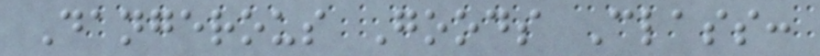Dangerous Goods Class:
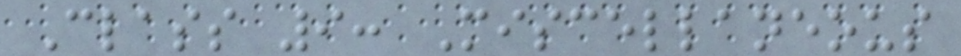Class 9: Miscellaneous
